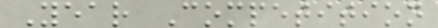Year Competition
